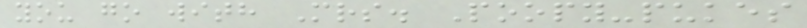you go with Mrs. Poopy-pukes
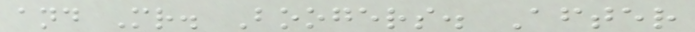and Mr. Boogers. After
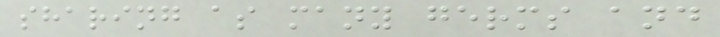sharing as many germs and
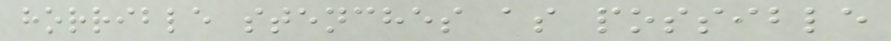horrible stenches as possible
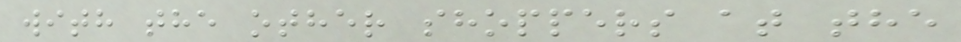with the other shoppers at the
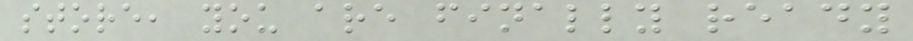store, you are finally ready
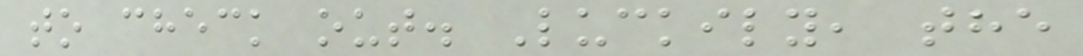to check out. Luckily, the
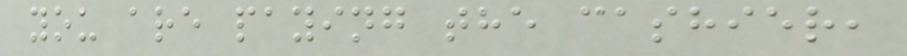you are paying the cashier,
